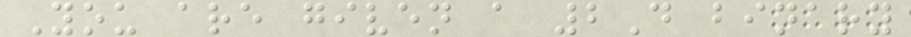You are given a 2D binary
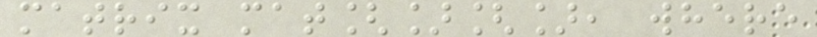matrix mat[][], where
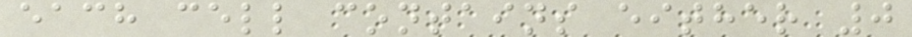each cell contains either 0
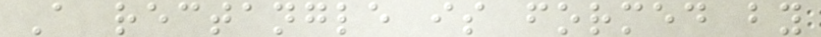A rectangle is formed by
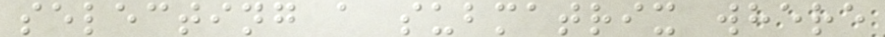selecting a submatrix where
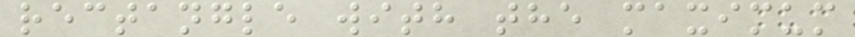rectangle with the maximum
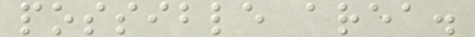possible area.
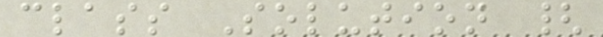class Solution {
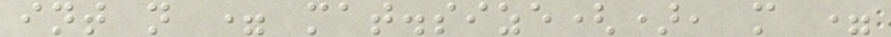int n = mat.size(), m =
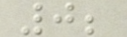0;
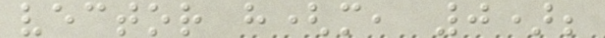vector h(m, 0);
